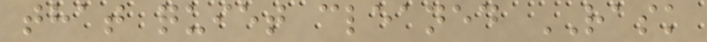that quiet cleaned RASK
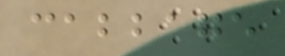cabbage
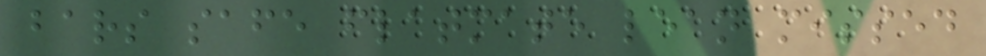bars safe flatmate lean missed
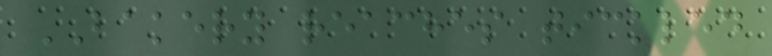BAKERY reaches tickled
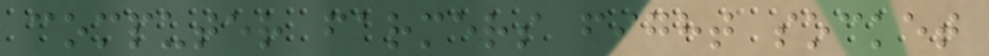computer farmers fight socket
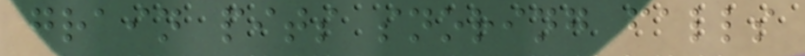grain pits snoring falls
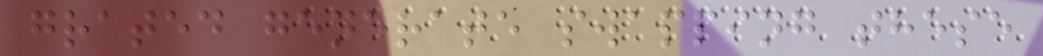grated generate swapping these
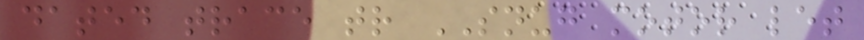dated trace tr SNUG motor let
